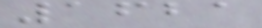1621
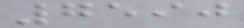7590
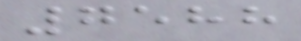7588
